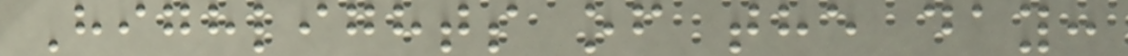Highlights of the day:
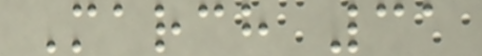March 31
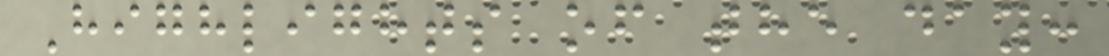Highlights of the day:
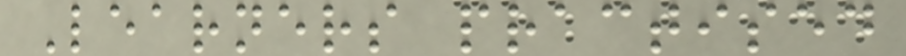Learners practised
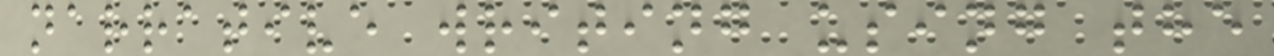narrative writing using the
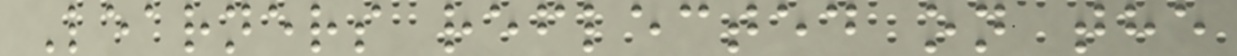Learners reflected on the
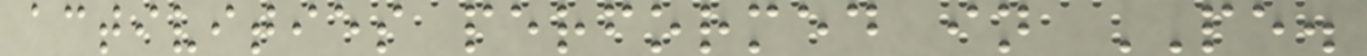activities performed in PE.
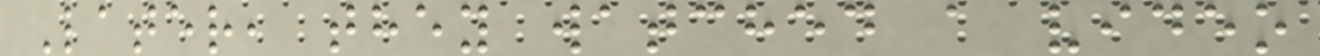Later, they watched a video
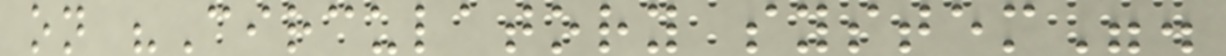on "Circulatory system".
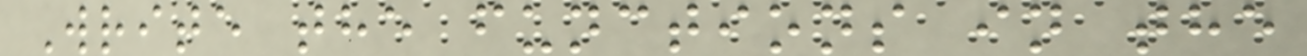Write the functions in the
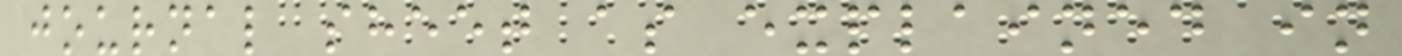journal sheet as explained in
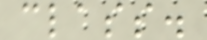class.
